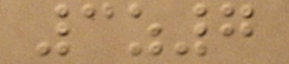3z7
